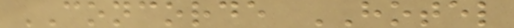CONCORDE HOTEL
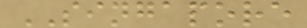SINGAPORE
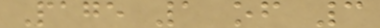Page 1 of 3
